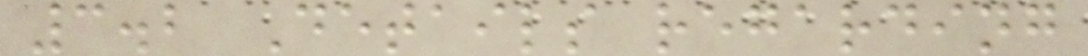3.2 Details regarding
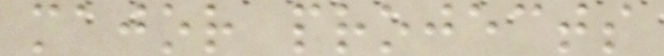major projects
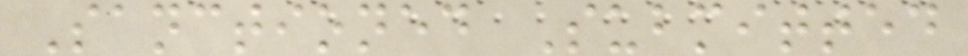Sanctioned Submitted
